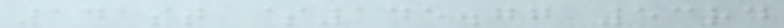141st $145.77 53rd
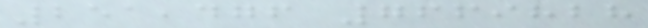251,476 7669828
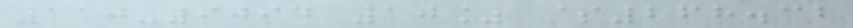110-9094 10% $268.32
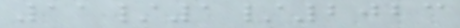11/1/2023
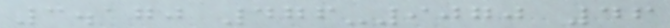3.170 476-9070 46
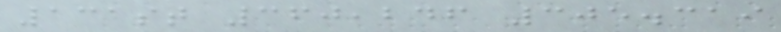131st 360,246 305.319
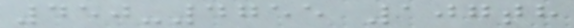450-4755 107th
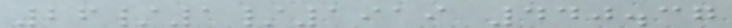26/1/1919 440.37
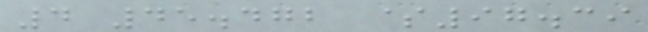4 45.472 $97.39
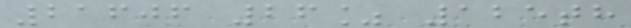21606 26% 125th
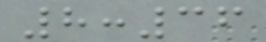8:36
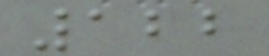122
